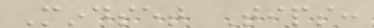Mindset Tips:
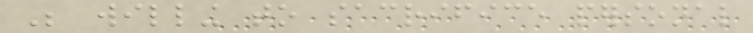Be willing to sacrifice personal
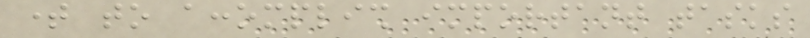time to accomplish important tasks
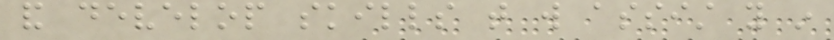and develop skills that will assist you in
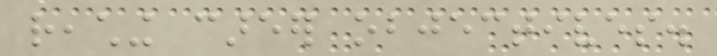reaching career objectives.
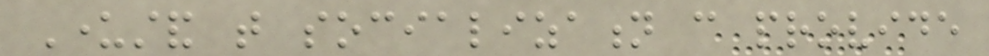Understand that socialization can provide
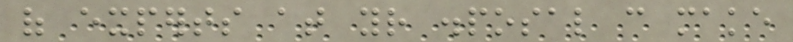of experts at your disposal can make
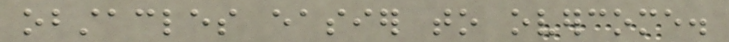obstacles easier to overcome.
